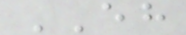EH
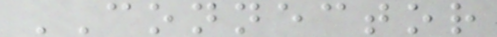CONNECTOR
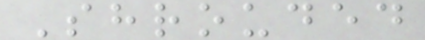Shrouded
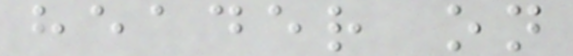header on
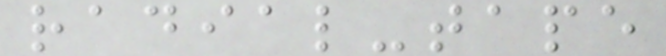radial-tape
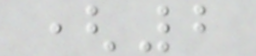(2
